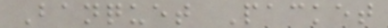Banquet Packet
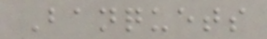Banquets
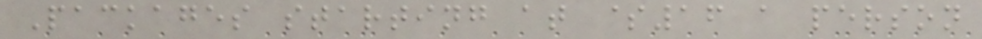Packages starting at $16 a person
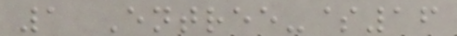1 Entree-$16
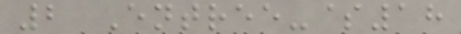2 Entree-$18
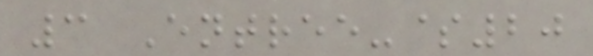3 Entree-$20
